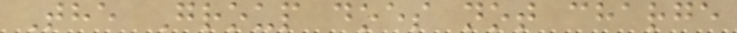The Group does not charge
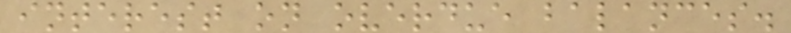interest on overdue balances.
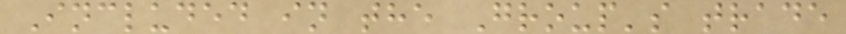Included in the Group's trade
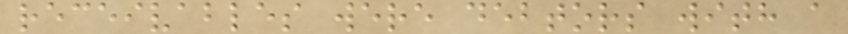receivables were debtors with a
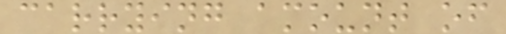carrying amount of
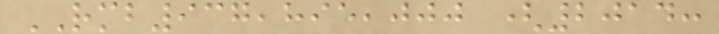RMB937,895,000 (2014:
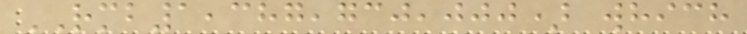RMB1,387,730,000) which
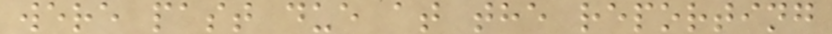were past due at the reporting
